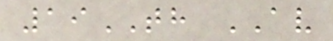19TH AV
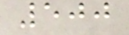500
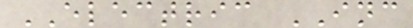ELECTRIC INC
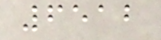6512
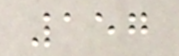157
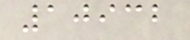10932
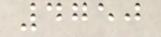4750
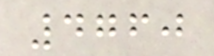4760
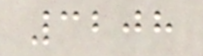3208
